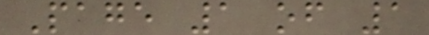Page 1 of 1
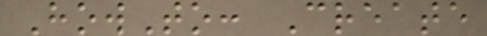HowTo: Create
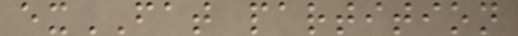exFAT partition
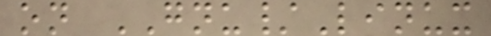on GNU/Linux
